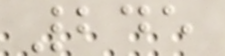245
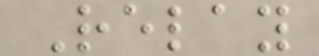Relay
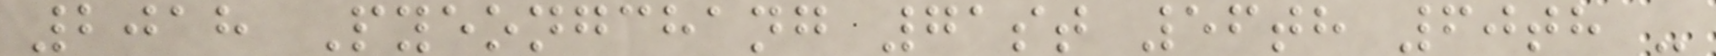2018 Pyeongchang 71st 56th 60th -
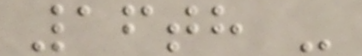16th -
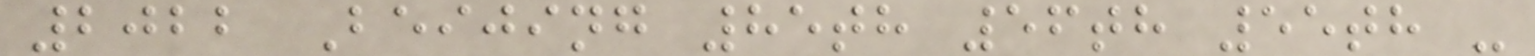2022 Beijing 85th 56th 55th -
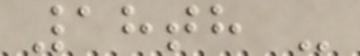18th -
